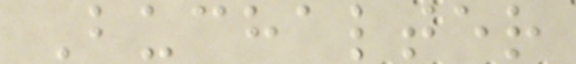Buchalter
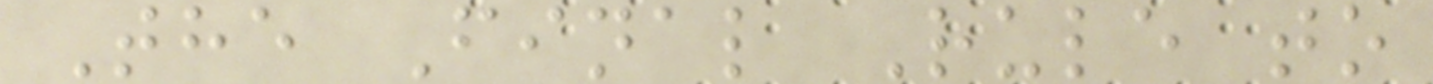The Final Rule to
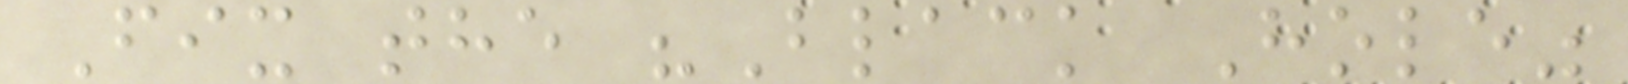Fix the "Black Hole"
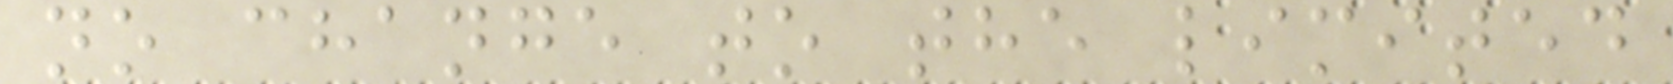no change to the limited
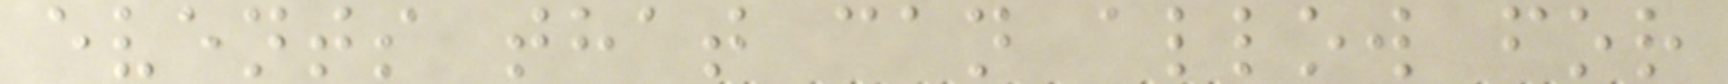events that can allow for
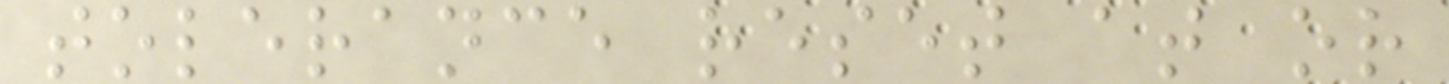tolerance reset at or
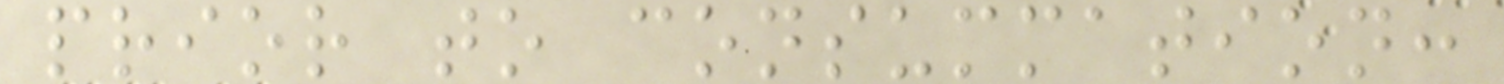prior to consummation:
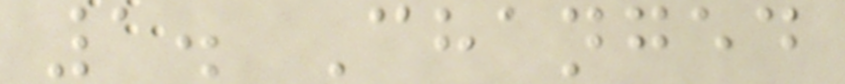1. Changed
